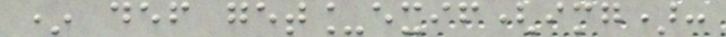* def get_exif(img):
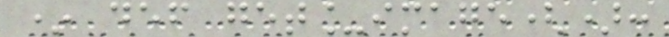* def get_image():
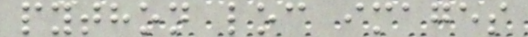python loc images
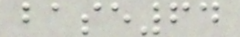base64
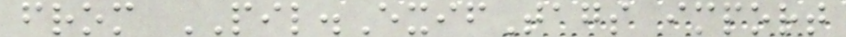from PIL.ExifTags import
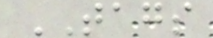TAGS
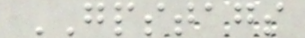GPSTAGS
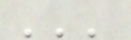'''
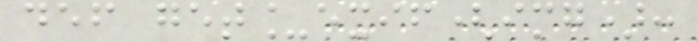def get_exif(img):
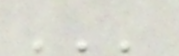'''
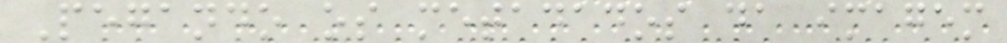Pegando os metadados da imagem
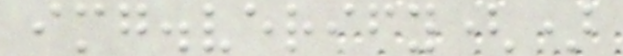img.verify()
